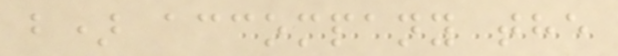b) accompany the
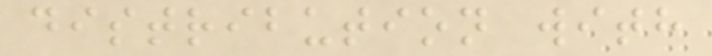distribution with
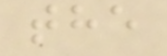the
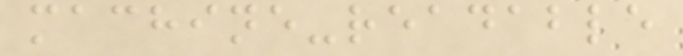machine-readable
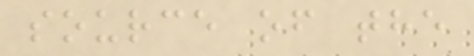source of the
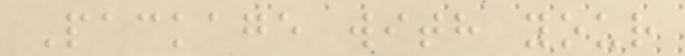Package with your
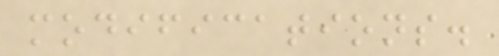modifications.
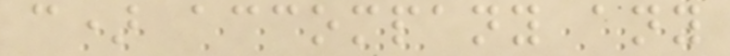c) accompany any
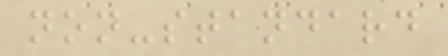non-standard
